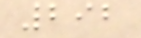292
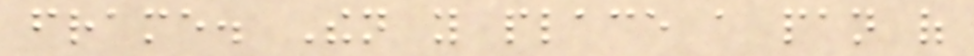frame. Then you place a pan of
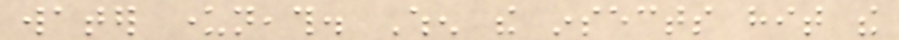water underneath. When the insects hit the
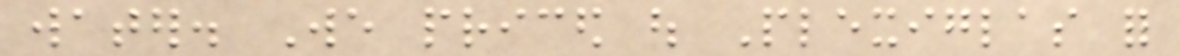water. We priced out Plexiglas for
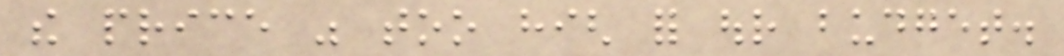the price was too high for our budget.
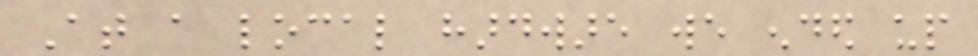At a local hardware we ended up
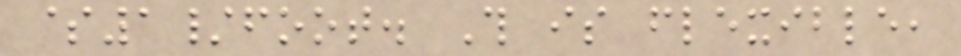$1/foot. This is flexible,
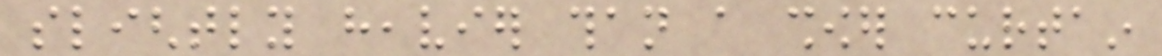slightly heavier than a shower curtain
